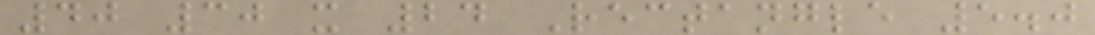40 30 x 24 Rectangle 5.0
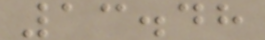13.48
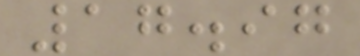17.97
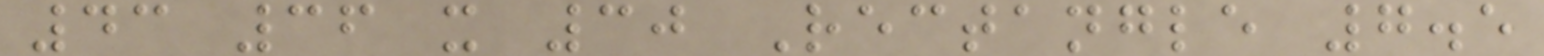43 36 x 30 Rectangle 7.5
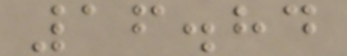16.84
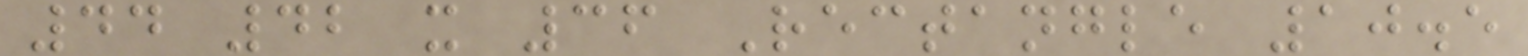44 42 x 36 Rectangle 10.5
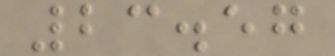23.57
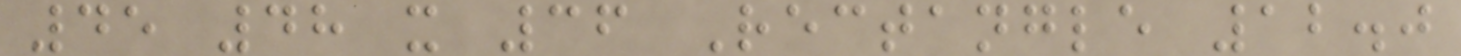45 48 x 36 Rectangle 12.0
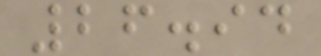26.94
